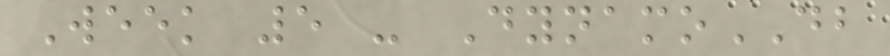Week 5 - DynamoDB
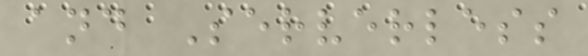and Serverless
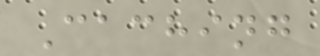Caching
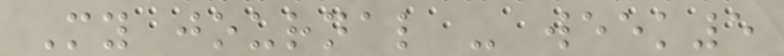My journal - week5
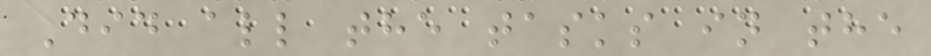Did all the tasks in the
